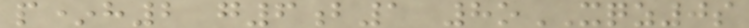p*h2 g6b1 8oXQZ0s
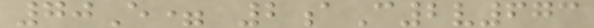70E= 2aC2v673
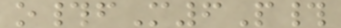o#fM6P#
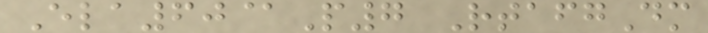Ela60@P7 RtafgDm
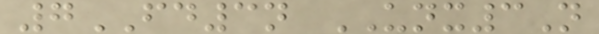7FD3n UNX3N
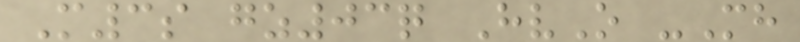M3s gz03q HvO -Mh
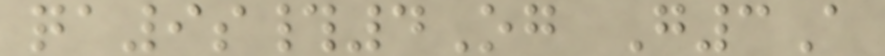qa9s#4Og G3A
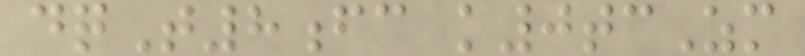dqT8fc k0tcZm
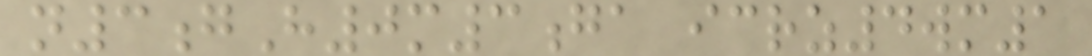n3gH0m3ga icrz4wm1
